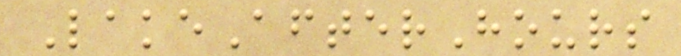LakeAfterHours
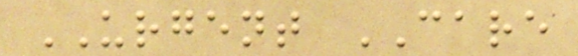URGENT CARE
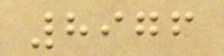8976
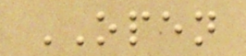OPEN
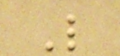L
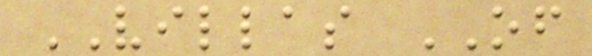VILLAS OF
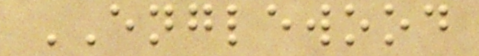ENGLEWOOD
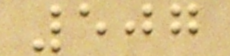507
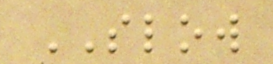SLOW
